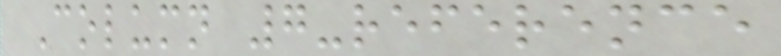Column 7-reference
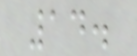14.
